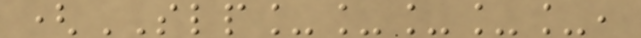(SLP_____,
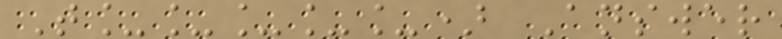T_____) Answer
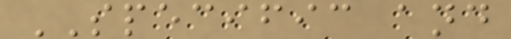SPECIFIC and
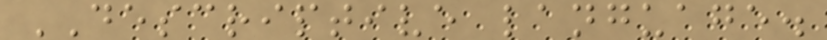DESCRIPTIVE language.
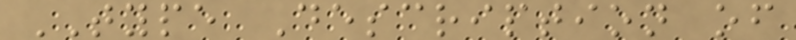TYPE Description of
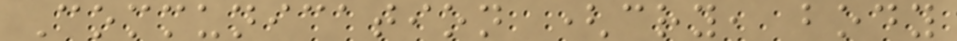Communication (cry, body
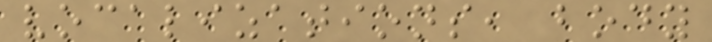vocalizations, body
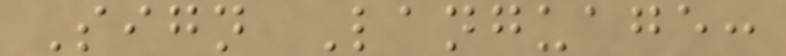Sign Language:
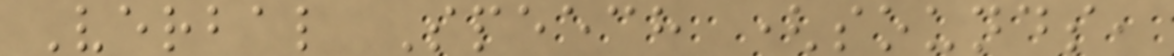Verbal Speech (sounds,
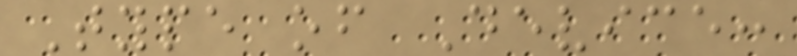Type of Device:
